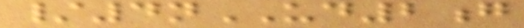/4nUD2g
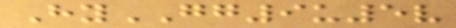HyGG9u5v
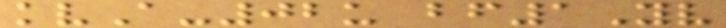kvA-02u bf1Yv
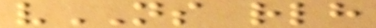vNS rlh
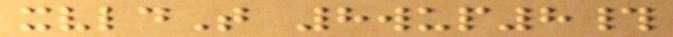xvldT 8wup8#
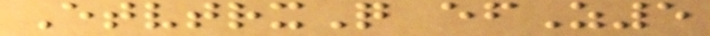EtvtrxQ efZ5
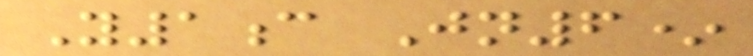Y1c Jn6*
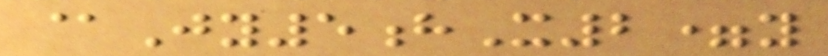@Jy5hX2=y
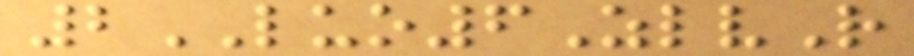2LUO6ZlvR
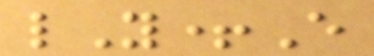lY+E
